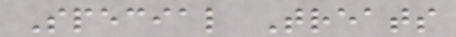Special Treats
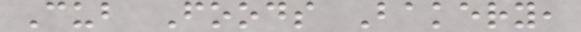Cub Foods Bakery,
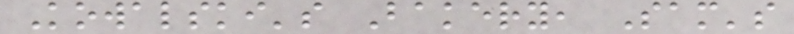Kowalski's Bakery, Sam's
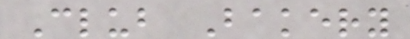Club Bakery
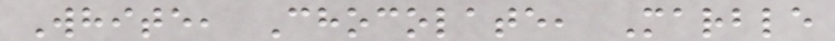White, Chocolate, Marble
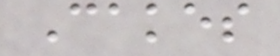Cakes
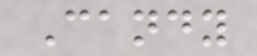Candy
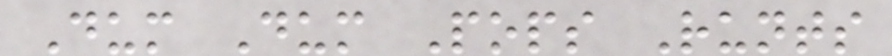Dum Dum Pops Runts
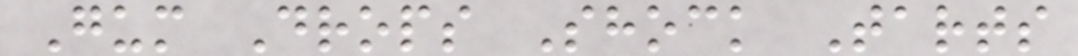Gum Drops Shock Tarts
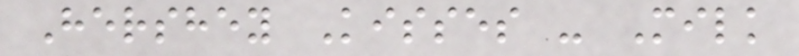Hershey Kisses - Milk
